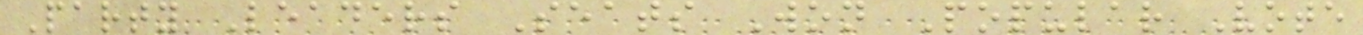Party Leaders Seats Won Popular Vote
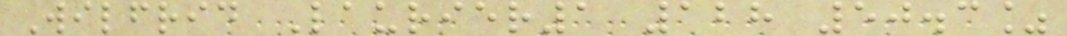Wilfrid Laurier1 128 50.3%
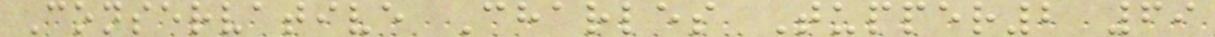Conservative Charles Tupper2 69
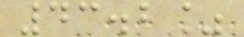43.2%
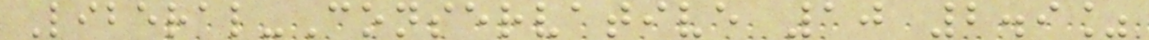Liberal-Conservative 10 2.9%
